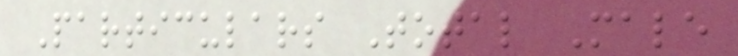Particulars Total Male
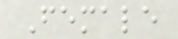Female
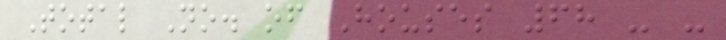Total No. of Houses 68 - -
